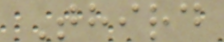Third
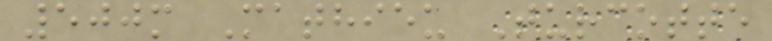500m Mathieu Turcotte
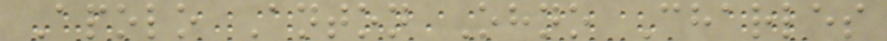Apolo Anton Ohno Charles
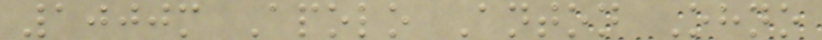1000m Apolo Anton Ohno
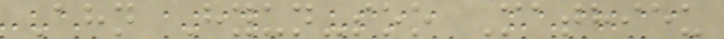Ahn Hyun-soo Mathieu
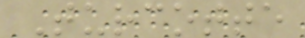Turcotte
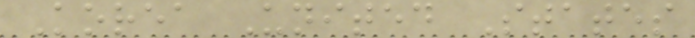Korea United States
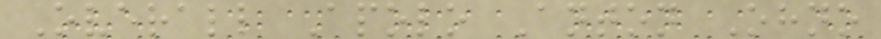Overall Apolo Anton Ohno
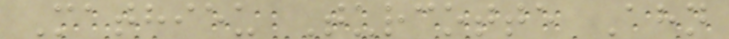Mathieu Turcotte Ahn
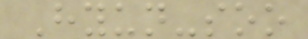Hyun-soo
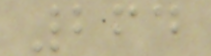264
